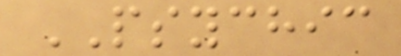PSYCHIC
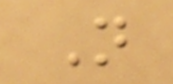N
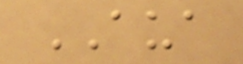AUA
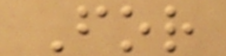For
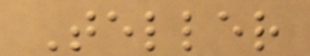Teller
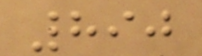890
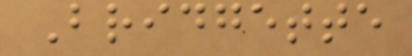Bridgette
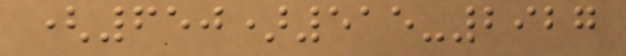(650)515-2927
